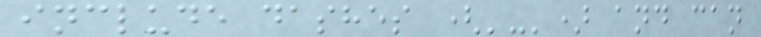include dashes ('-') and can
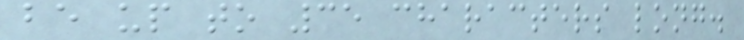be up to 35 characters long.
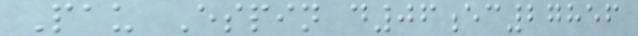Pau Espin d06ec27856
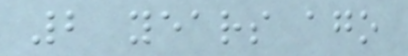2 years ago
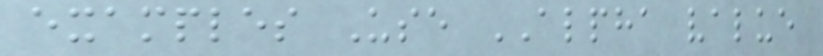examples Use ALPHA value
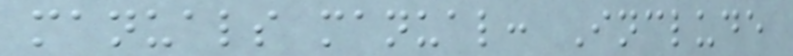manuals manual: Include
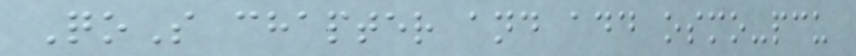QoS chapter and add osmo-pcu
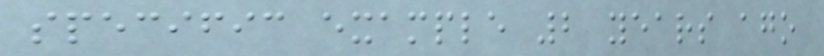specific example 2 years ago
